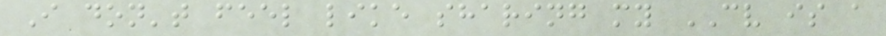I don't feel like sharing my CV is a
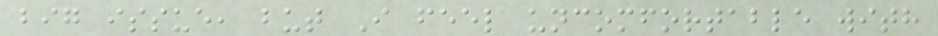big issue, but I feel uncomfortable with
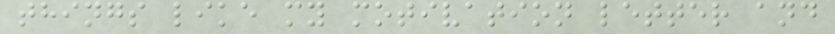things like my motivation letter and
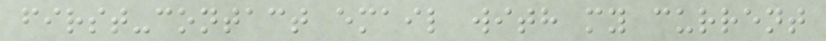first-contact email with my current
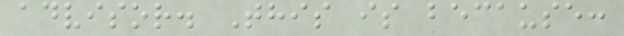advisor. This is because:
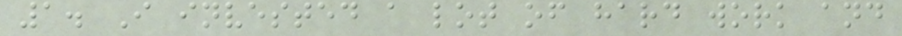1. I invested a lot of hard work and
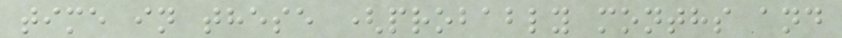time in these (probably months and
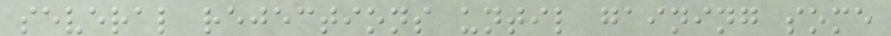several rejections until gaining some
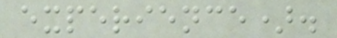experience).
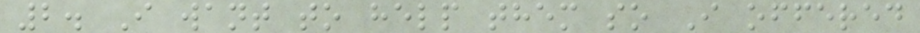2. I want to help them so I offered
